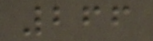266
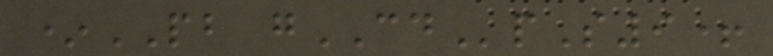*PB gCDpS9+
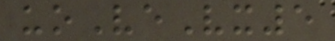uoVeVx5
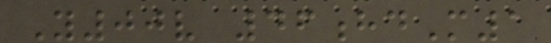Y00v 46hdM1
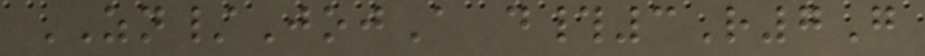ZN/JojA d#3R7G
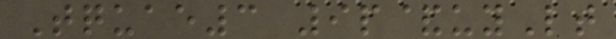Tquae3 9p&uyLt
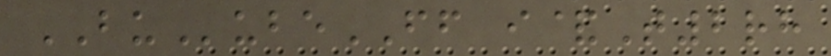BUubeFF i&T2rh
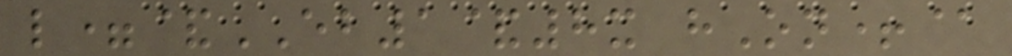l=&EB1&8x hOn+@
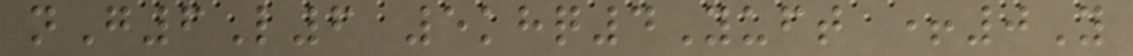nG6L6 5khq4Yuft +0Y
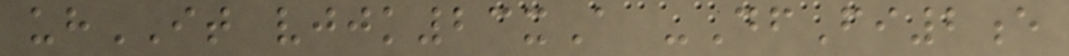uhIT vjjk23xA -DfFi2e
